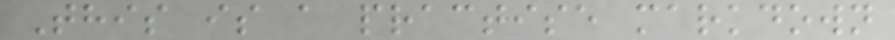This is a practise markdown
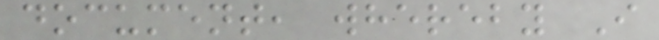document, whereby I
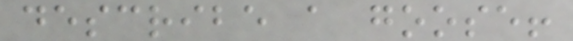describe a goose!
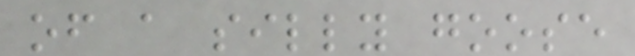of a silly goose
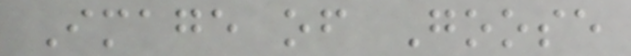Image of Goose
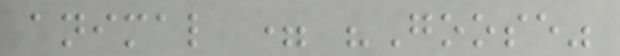animal = "Goose"
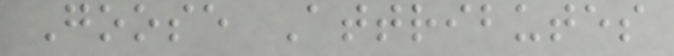Goose Attributes
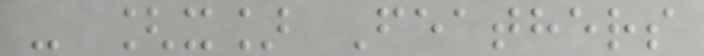- [x] Feathers
